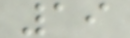19
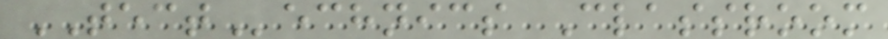TECTechnics Classroom
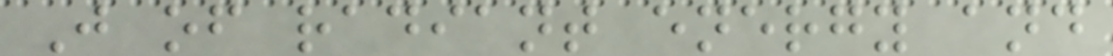J of radiant energy and
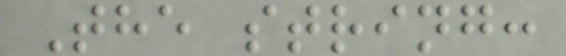The string:
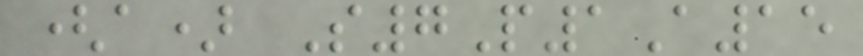(a) S7P1A15
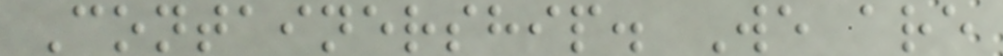Containership. We are
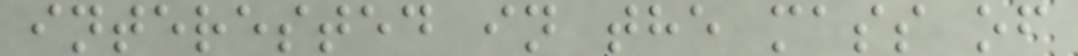interested in the mass of
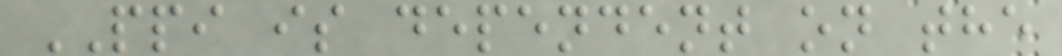PPI is dependent on the
